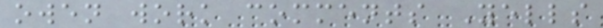owen work comments Yells
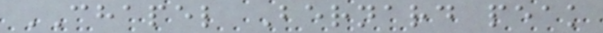CHAPEL Bernard peak
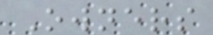Owners
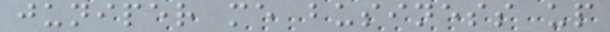juniper me business up
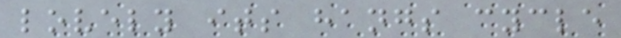lovely its hangs cycle
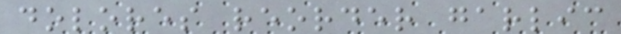dolores reorder garlic
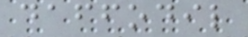daffodil
